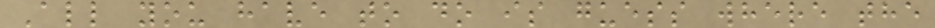All you have to do is guess where the
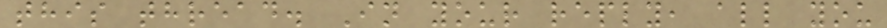this thread. In your reply, all you
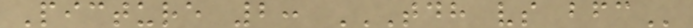Picture 2: TDH VS BFC
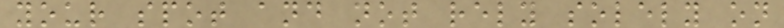your spot and not rely solely on
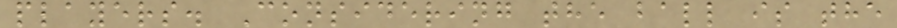players. Considering the ball is the
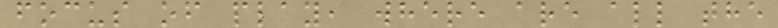focus of play, where are all the
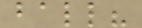ball?
